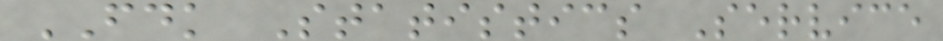FDK Statistics Service
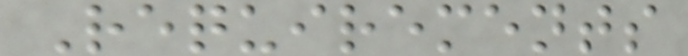Requirements
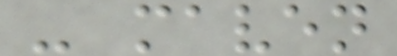- maven
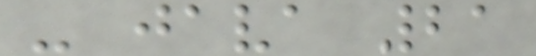- java 21
